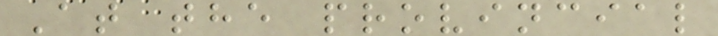At the provincial
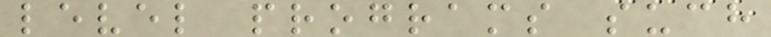level programs such
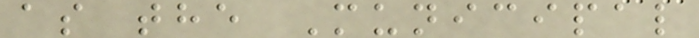as the Municipal
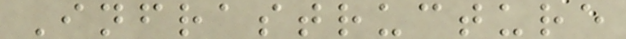Infrastructure
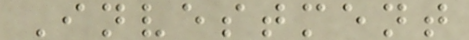Investment
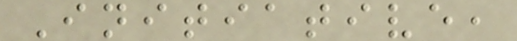Initiative,
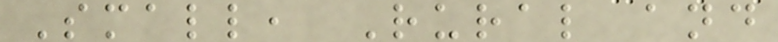Small, Rural and
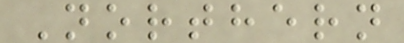Northern
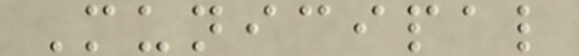Municipal
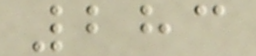283
